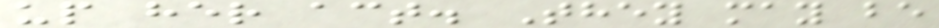up her act. They may be
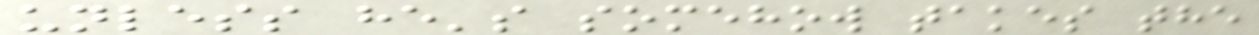unless he's somehow takes the
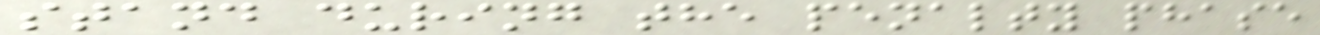stand during the penalty phase
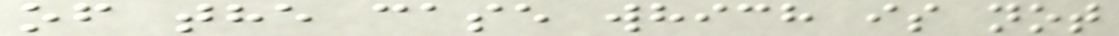of the case which is not
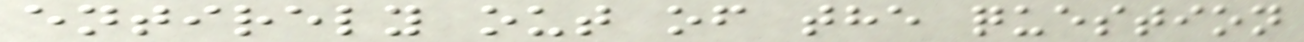entirely out of the question
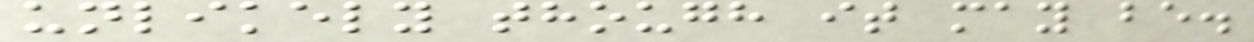unlikely though it may be.
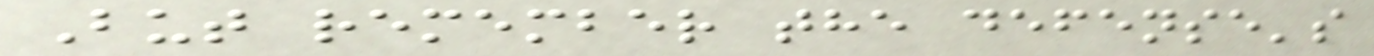But remember the defense's
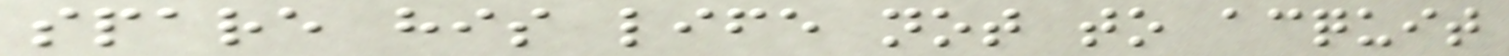spare his life not to acquit
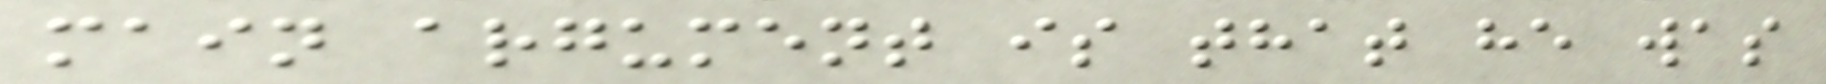main argument is that he was
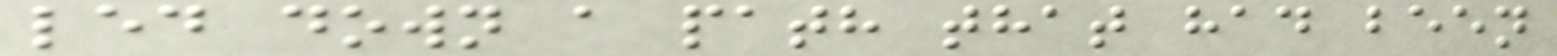led down a path that had been
